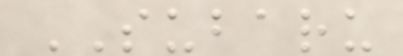SUBARU
